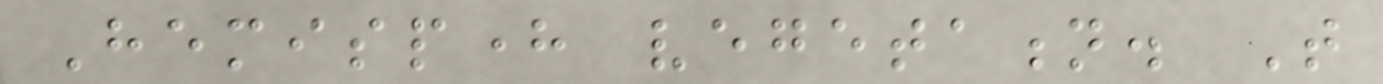Hemisphere vegetation. That
